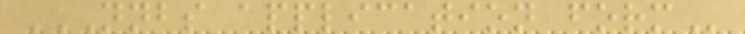NNBS APPLICATION FORM
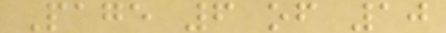Page 6 of 10
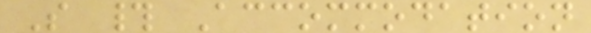S # Accommodation
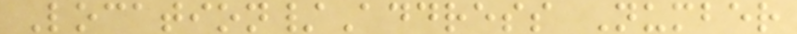Location/Address Number
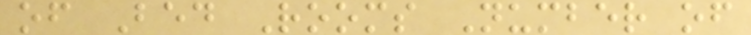of Bed Rooms Number of
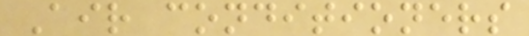Air conditioners
